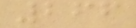266
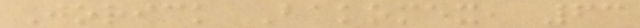Jorick Bakomex, 63
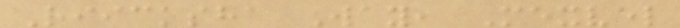Riicksha Way, Mexvel
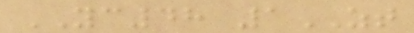YC48 1ZT
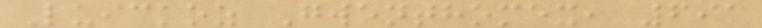Luickoz Gwenthomex, 691
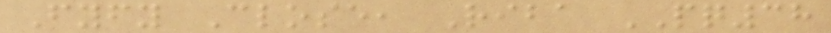Fyfy Close, Riba PQ38
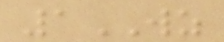1WZ
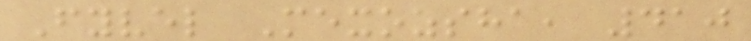Fyvel Mexozsha, 410
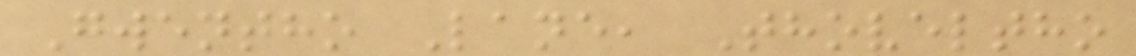Gwentho Lane, Thoveltho
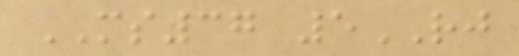MS37 5RJ
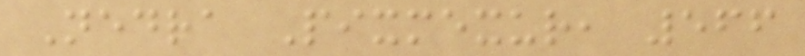Nedra Pixmexur, 566
